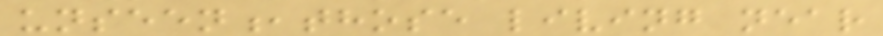unseen,those living near
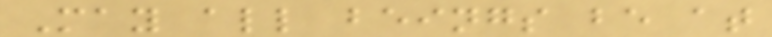May all beings be at
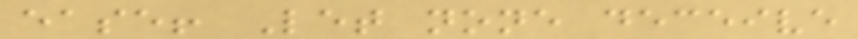ease! Let none deceive
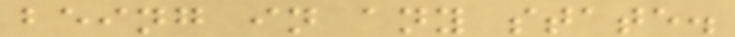being in any state.
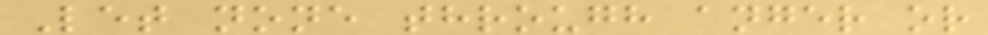Let none through anger or
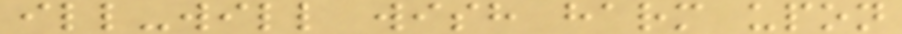ill-will wish harm upon
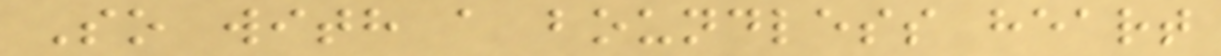So with a boundless heart
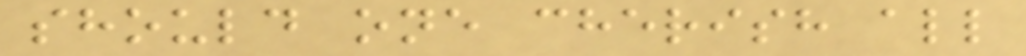should one cherish all
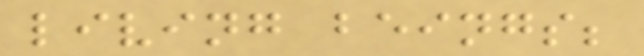living beings;
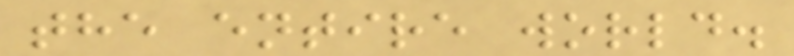the entire world.
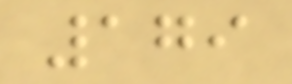179
